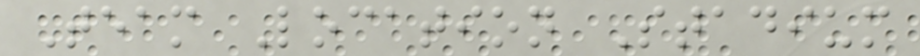Team Location Stadium
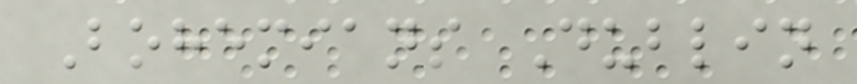Bohemians Dublin
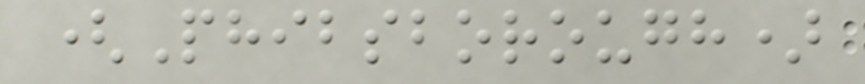(Phibsborough)
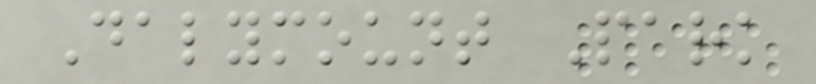Dalymount Park
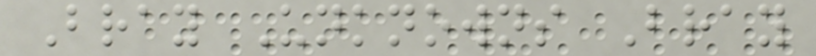Bray Unknowns Bray
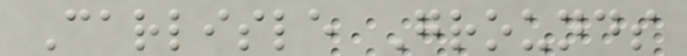Carlisle Grounds
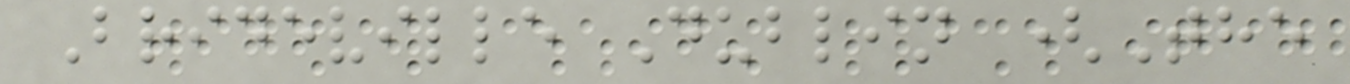Brideville Dublin (The
